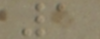1
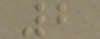2
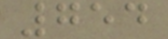754
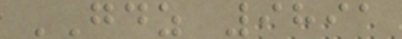GDZ 9891
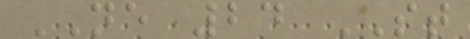NE 24 ST
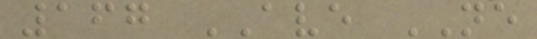167 AVE NE
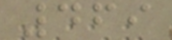469
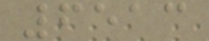6513
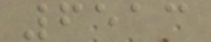6513
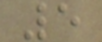5
